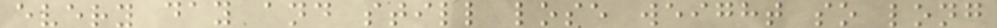every day and still lose weight so long
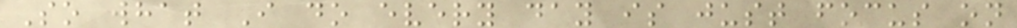So what I do every day is just focus on
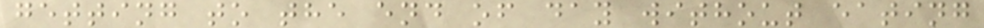getting to the end of day without eating
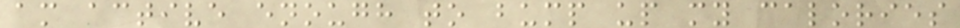am active enough to bump up my calories
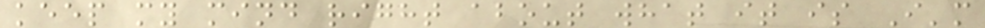keep my mind right about what it is I'm
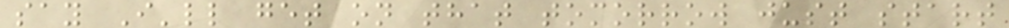say I'll get on that tomorrow just start
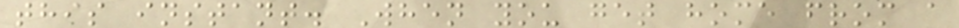this instant. When you get home from a
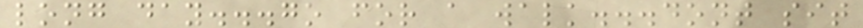long day...go for a walk...dont sit
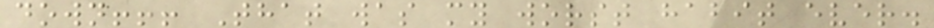down!!! That was my worst habit ever.
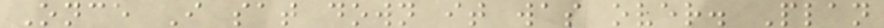Once I sat down it was over. Plan
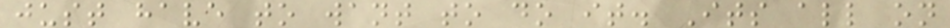just have to want to do it. Its all on
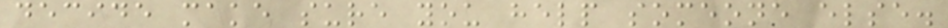decide make sure you help someone else.
